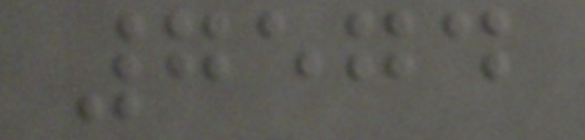7574
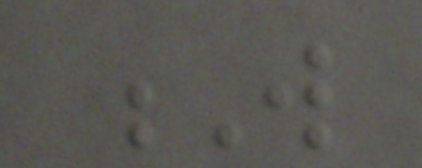W
